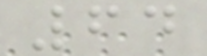64
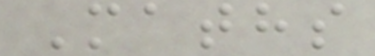Maths
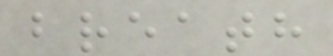breath
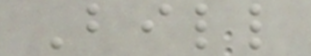Bill
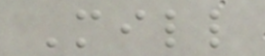Mill
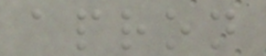apron
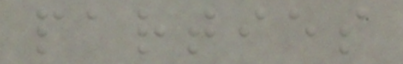parties
